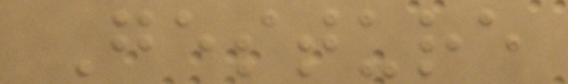Gesture
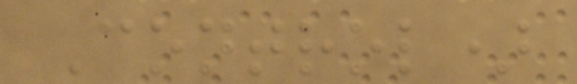Control)
